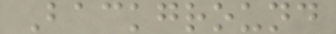Background
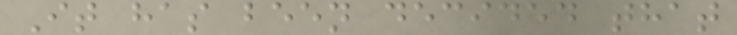It has been decided that
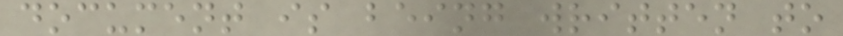document is being written to
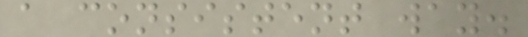a consistent way.
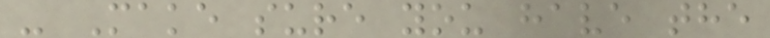- Make sure you have the
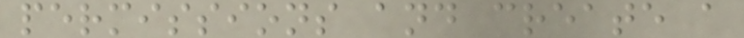permissions and create a
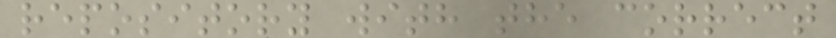repository with the correct
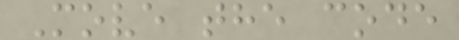Move the code
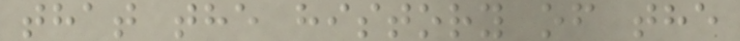that the history of the
